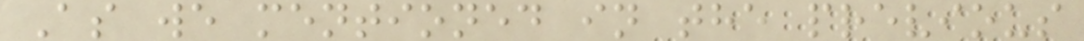As we mentioned in the previous
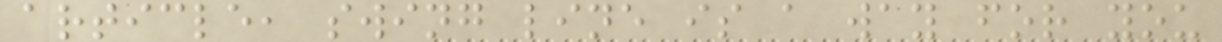article, swing line is a way for you
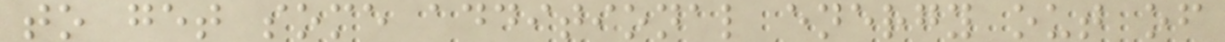to get some additional energy out of
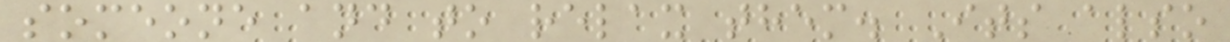someone and to relax them. Its also
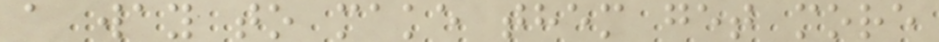a way to make them get more
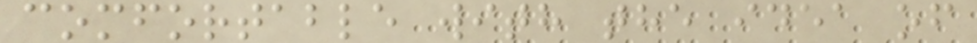comfortable with the idea of
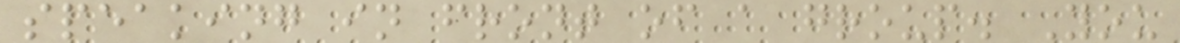speaking in front of a group. You
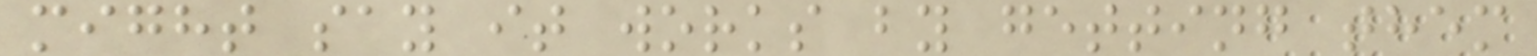might say it works by getting them
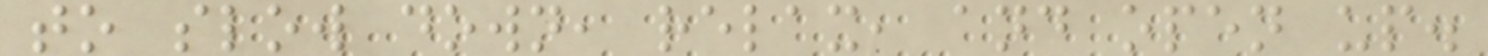to slow down, relax, and open up.
